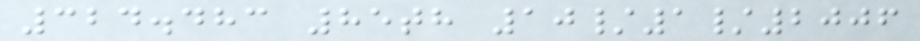324.483 85th 10/1/2006
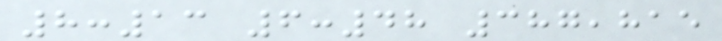8:13 6:48 387,815
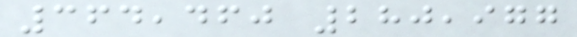364,460 280,977
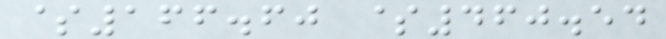$166.60 $460.54
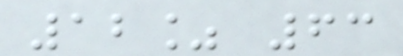12% 63
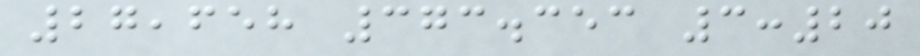27,658 373.353 3:20
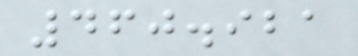460.921
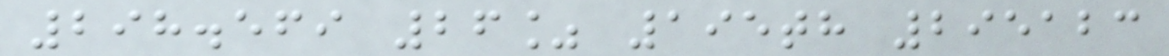298.569 26% 195th 295123
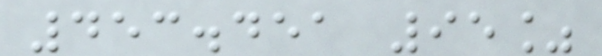453.451 95%
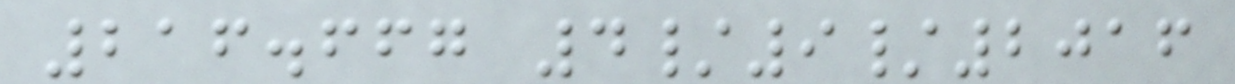216.667 4/9/2016
